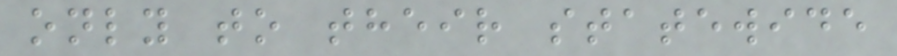only to their statewide
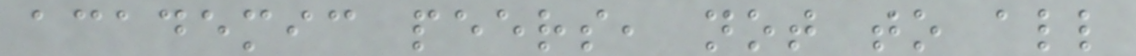academic peers, not to all
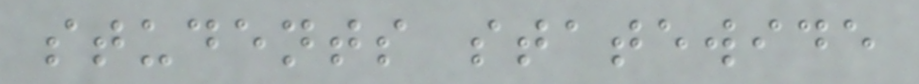students statewide
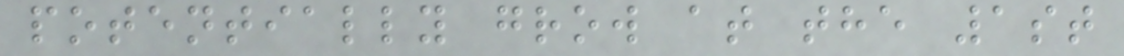potentially grow at the 1st
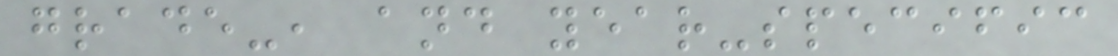grade-, and year-specific
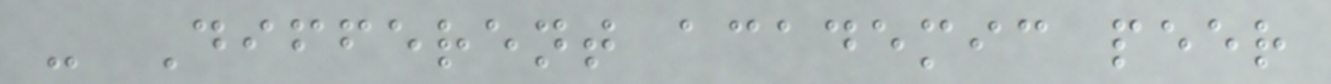- Different academic peer
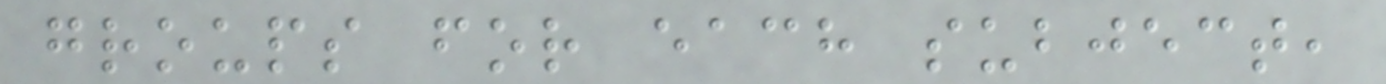groups for each subject,
